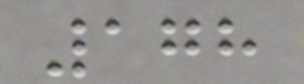178
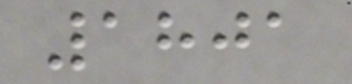1801
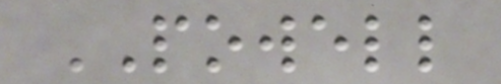POWELL
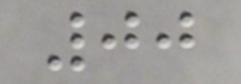00
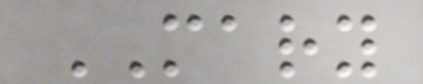MARY
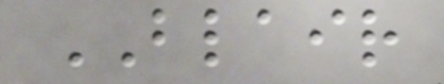BLAIR
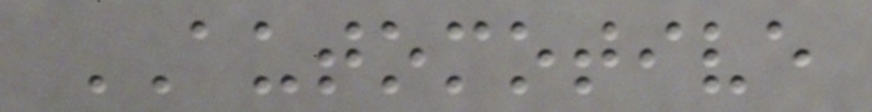AUTOMOTIVE
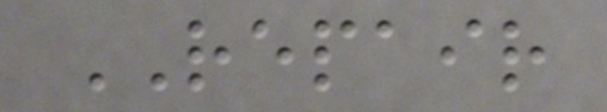REPAIR
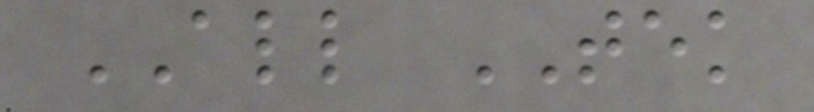ALL TEK
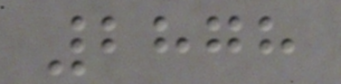2878
